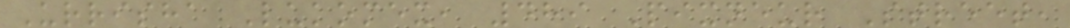Urrisha Lukomex, 489 Pixneur Street,
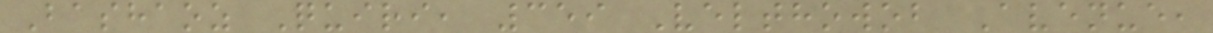Bashaoz Quiri, 359 Velthowob Avenue,
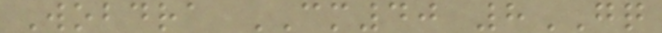Wobdra CM40 8GQ
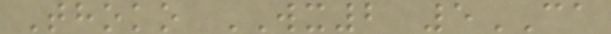Thoko WX2 5CA
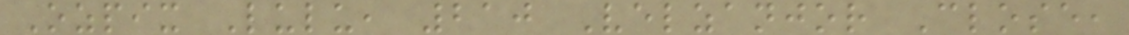Ozpix Lulu, 210 Velzanjor Close,
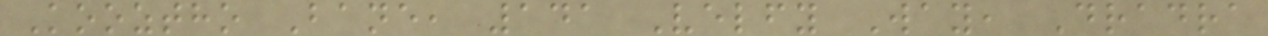Kooztho Bane, 141 Velfy Way, Dradra
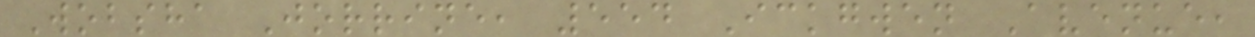Wobsha Jorrine, 554 Ickgwen Avenue,
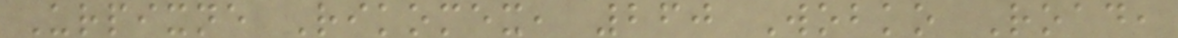Urpixne Rikomex, 260 Wobko Road,
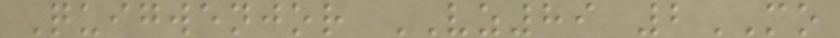Quigwenjor VZ89 2MO
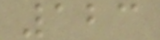123
